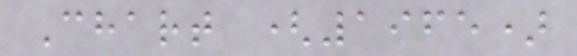Chart (1965)
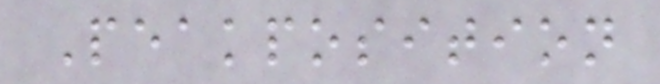Peakposition
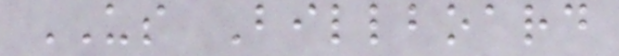US Billboard
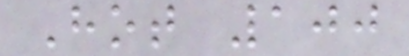Hot 100
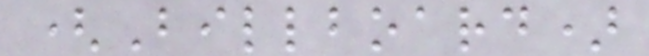(Billboard)
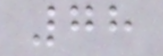78
